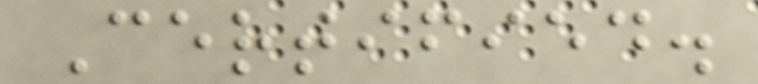Certified.
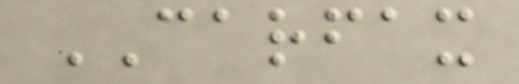CARFAX
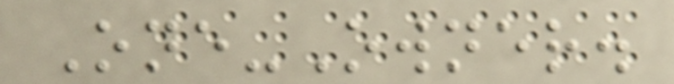One-Owner.
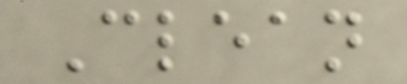Clean
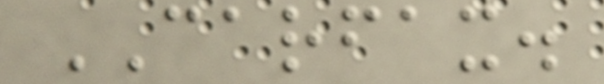CARFAX.
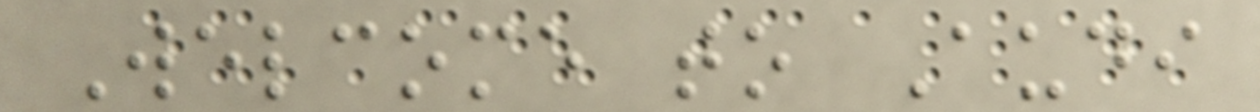Welcome to Audi
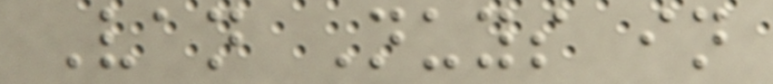Van Nuys in
